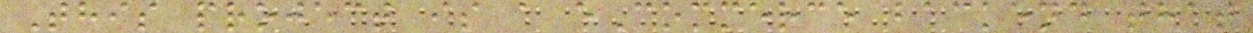This project is a eCommerce backend that
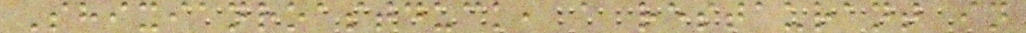Shixianroastduck, a restaurant in
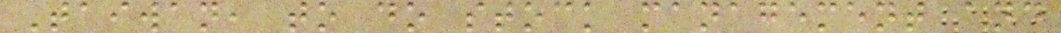Taiwan, to do stock management and
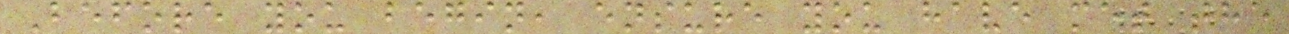Before you begin, ensure you have met the
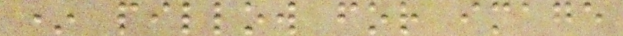* pillow for image
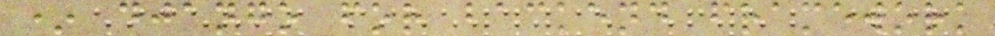* django for backend framework
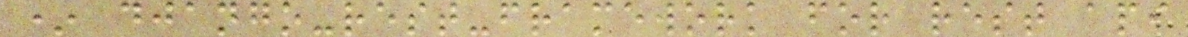* django-rest-framework for rest api
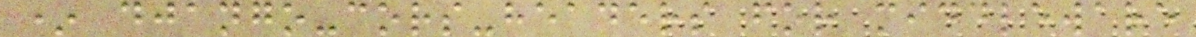* django-cors-headers for middleware
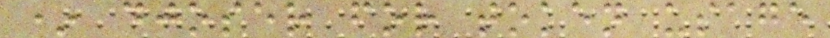* djoser for token usage
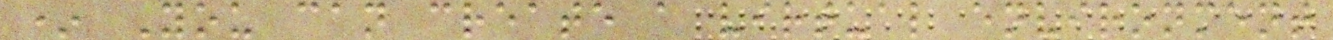* You can create a virtual environment
